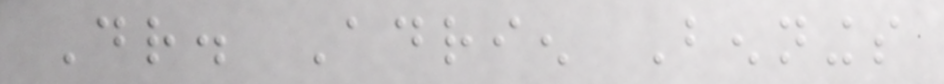Dr. Adrien Bennings
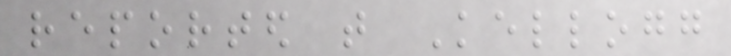reported that Kellogg
